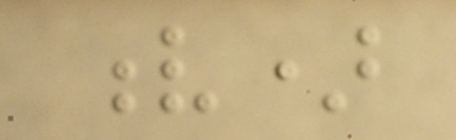v)
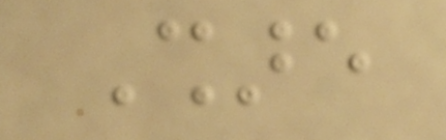Share
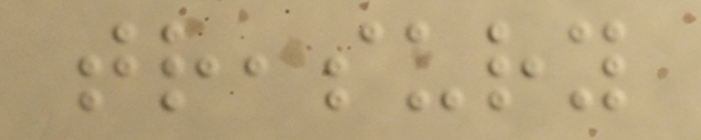treasury
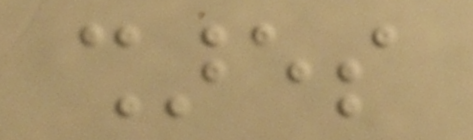shares
